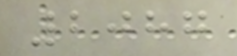2087
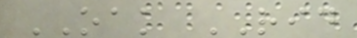OAK RID
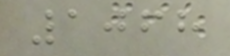1068
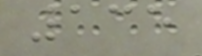135
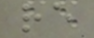re
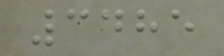3485
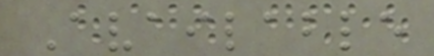Available
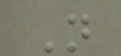N
